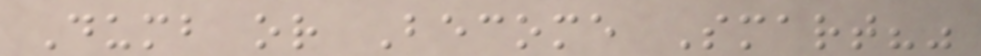Dumb or Become Smart?"
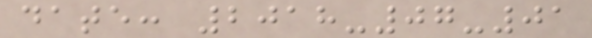date: 2018-07-01
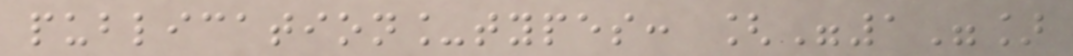publication_types: ["1"]
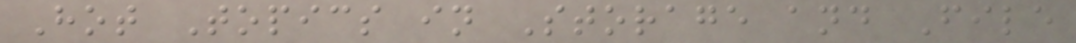Hot Topics in Storage and File
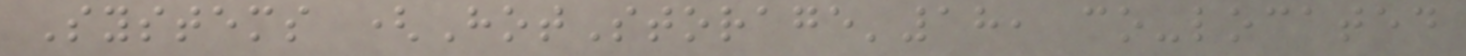Systems (HotStorage'18, co-located
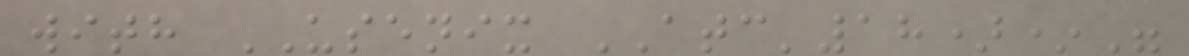with USENIX ATC'18)*"
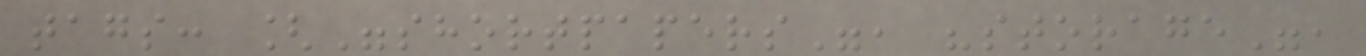tags: ["shortpapers", "storage",
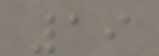19
